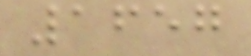1657
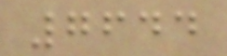7644
